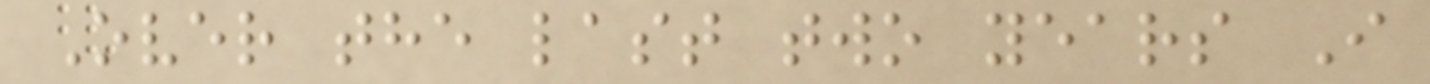Over the last two years I
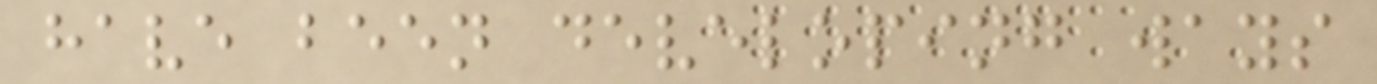have been developing ways
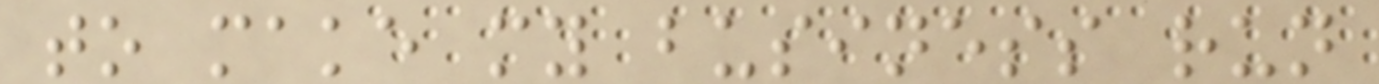to make my business run
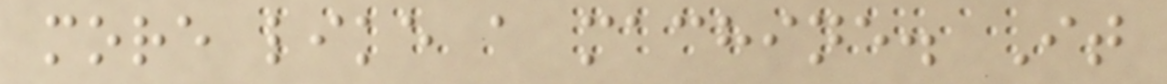more like a machine. It
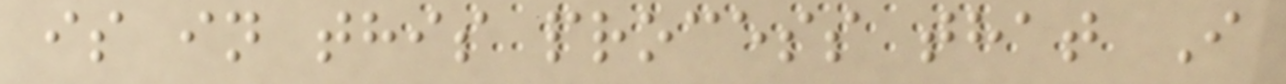is in this process that I
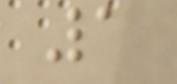1
